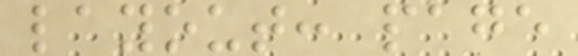layout: page
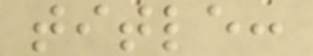title:
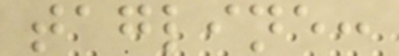tagline:
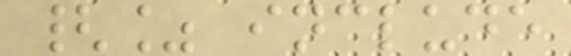{% include
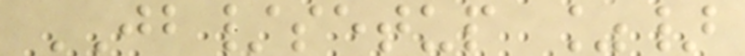JB/setup %}
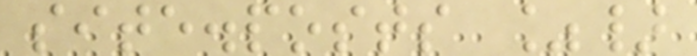site.posts %}
